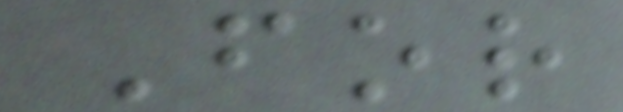For
